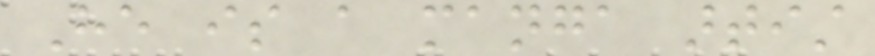He is a manga artist
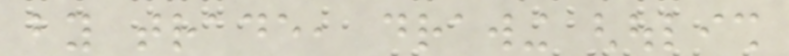by trade, drawing ghoulish
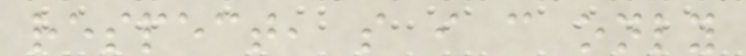respect, so i can only
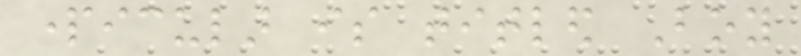particular is titled Boy
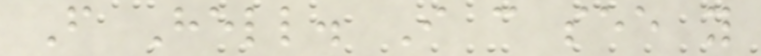From Hell. I can see you
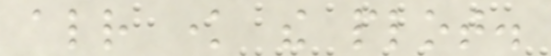already know the plot.
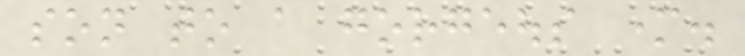son to a gorgeous mother.
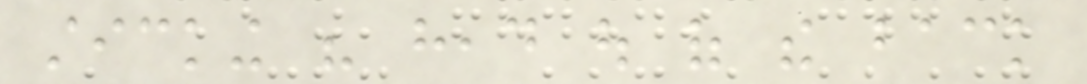sticking his head out of the back
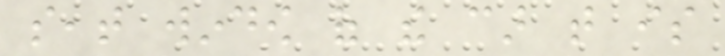seat window of the car that is
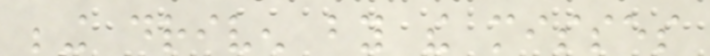being driven by the misses
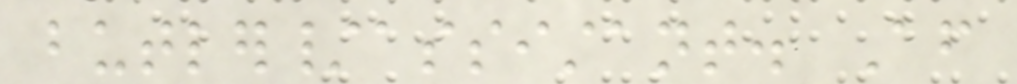butler/assistant. After
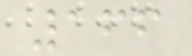166
